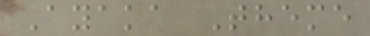Ayaka Theme
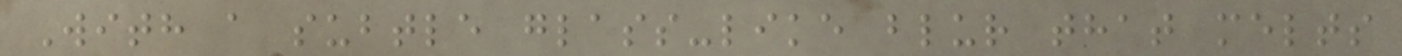With a subtle glass-like blur that melts
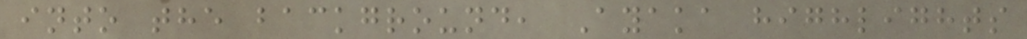into the background, Ayaka highlights
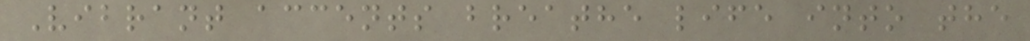Vibrant accents breathe life into the
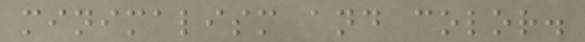minimalism and color.
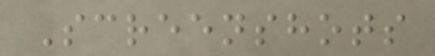Screenshots
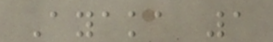Ayaka 1
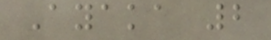Ayaka 2
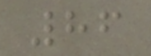86
